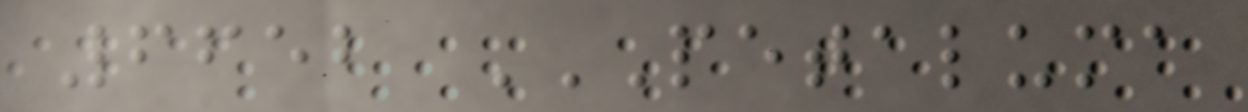6652 PETALUMA
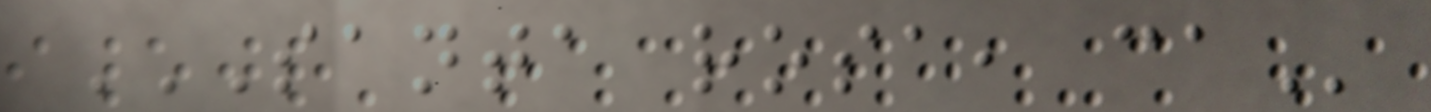SANTA ROSA, CA
